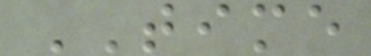TIME
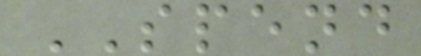SPEND
